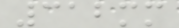312mm
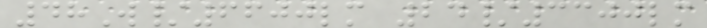48W/6600lm 24/3300lm
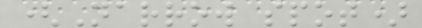(Narrow spot)
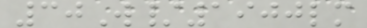30W/1900lm
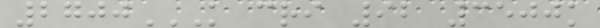2700K CRI 92 3500K
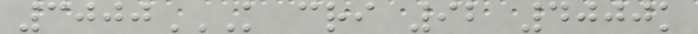3000K CRI 92 4000K
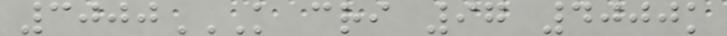3000K CRI 97 4000K
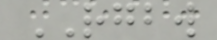RGBW
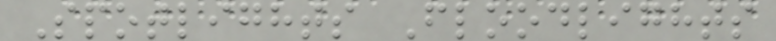Spotlights Floodlights
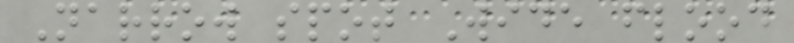Narrow spot Wide flood
